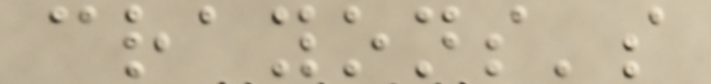crayons's
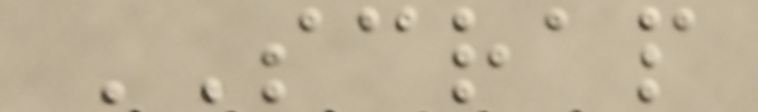SCRAP
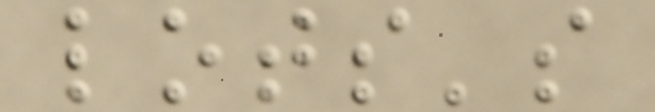lots's
